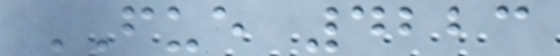FUE 4223
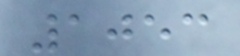1053
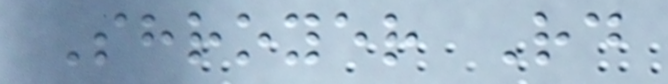Shroyer Rd
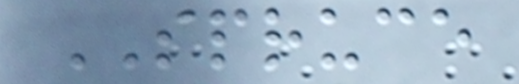SPRUCE
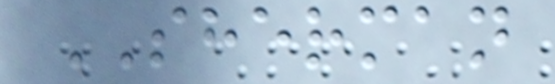SHERMAN
